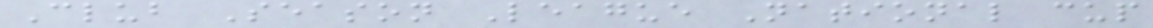Club Season League National cup
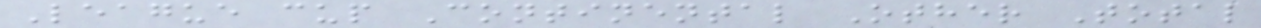League cup Continental Other Total
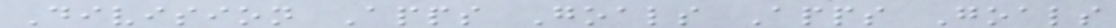Division Apps Goals Apps Goals
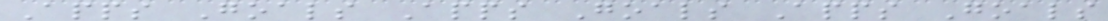Apps Goals Apps Goals Apps Goals
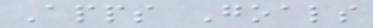Apps Goals
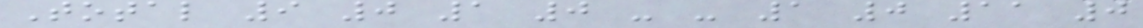Total 9 0 1 0 - - 1 0 11 0
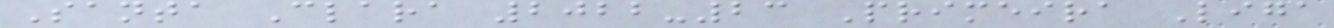Santa Clara 2022-23 Primeira Liga
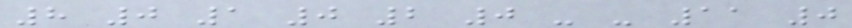8 0 1 0 2 0 - - 11 0
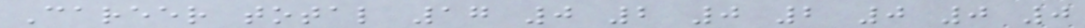Career total 17 0 2 0 2 0 0 0
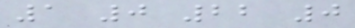1 0 22 0
